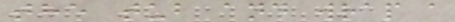the tub and wrap a
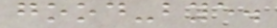good-bye.
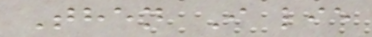Then I lie
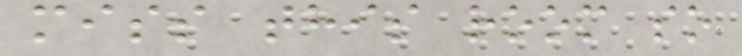miss this room so
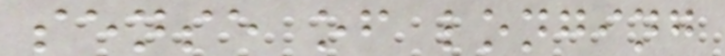sense of longing
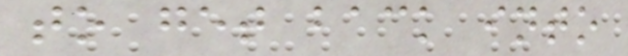to get back into
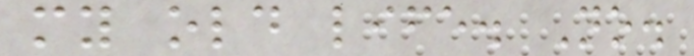my old life. No.
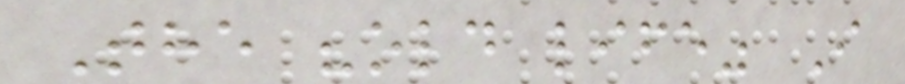The "old life" I
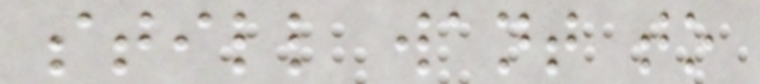still want to
